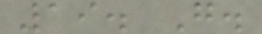19. G.
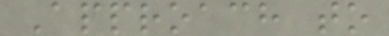Approach to
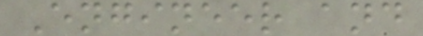Engineer and
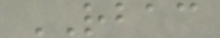RBAC
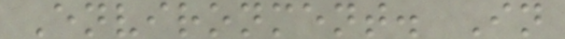Environment. In
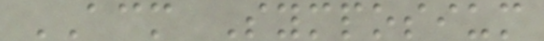ACM Symposium
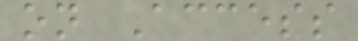on Access
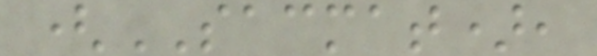(SACMAT),
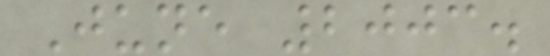June 2003.
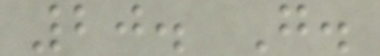20. G.
